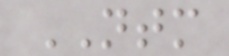NTM
